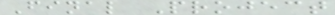Final Project
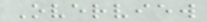Overview
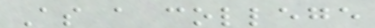As a college
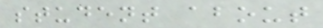student about
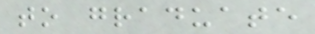to graduate
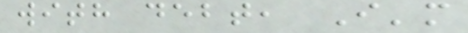with debt, I'm
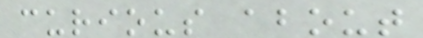curious about
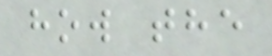how the
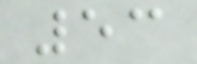53
